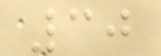30
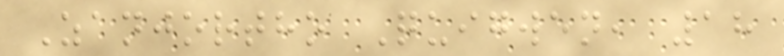Zanjortho Quigwen, 18
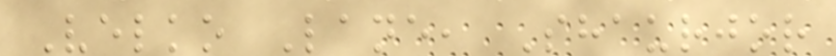Velko Lane, Shaurjor
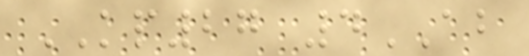KP27 4AB
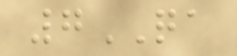7QA
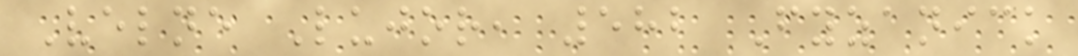Velne Lujor, 582 Fyzanick
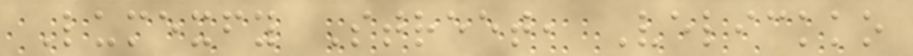Lumexfy Street, Velickko
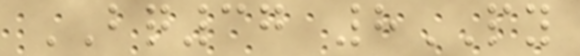BQ37 8PY
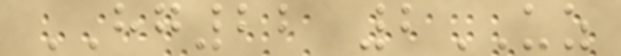HG22 2UZ
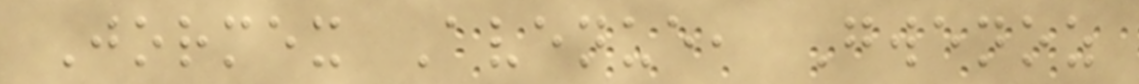Jormex Avenue, Gwenoz
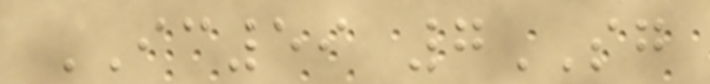IC59 7SG
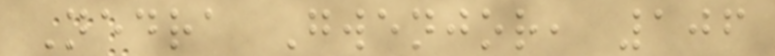Nedra Gwenjor, 106
